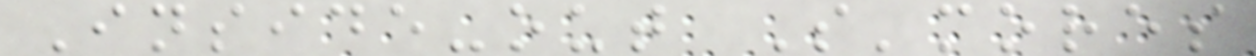Inside-out S'mores
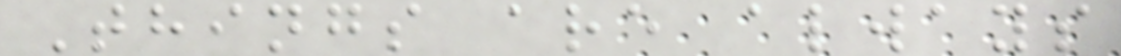Things are always
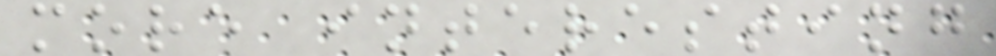more interesting
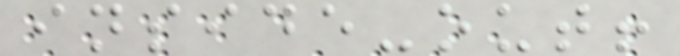inside-out!
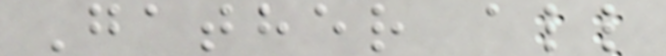Gather all
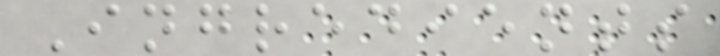Ingredients
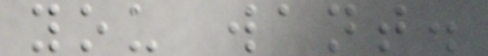you want.
